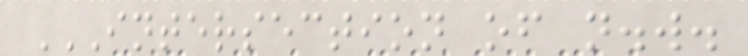INTERSECTION OF N.W.
